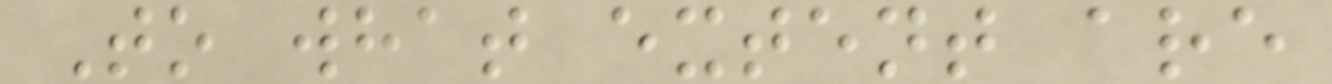To what extent are
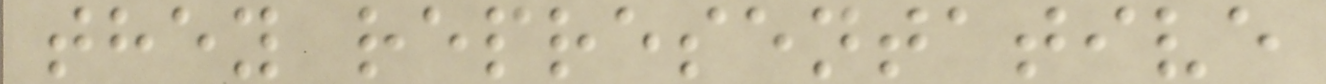they representative
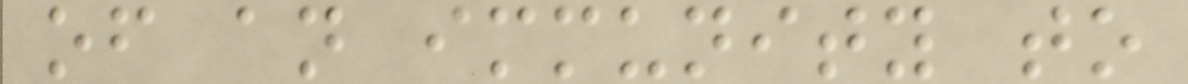of an immunity to
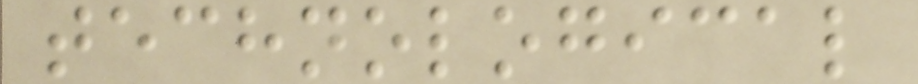technological
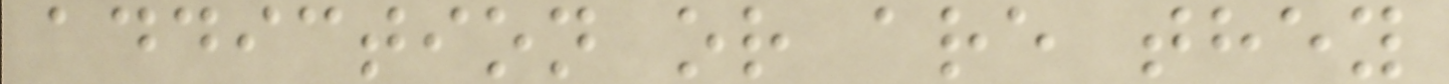addiction or are they
